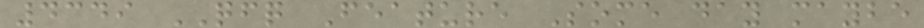4349 QFQ Feature Some day maybe
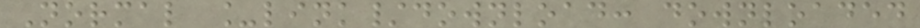Normal _link/download: downloaded
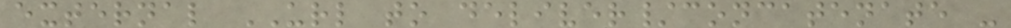external URL to deliver/concatenate -
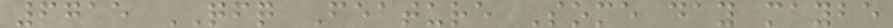6715 QFQ Feature Some day maybe
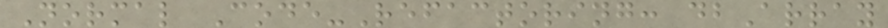Normal Code-Refactoring: dbArray
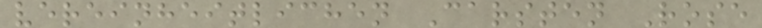vereinheitlichen Carsten Rose
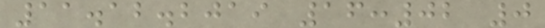11.12.2019 16:02 0
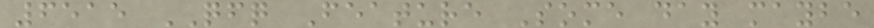6515 QFQ Feature Some day maybe
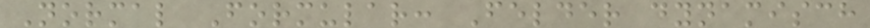Normal Formular: Felder dynamisch
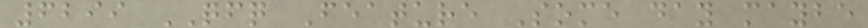6299 QFQ Feature Some day maybe
